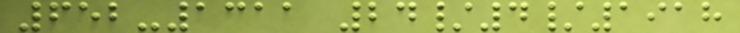652-1311 24/4/1918
